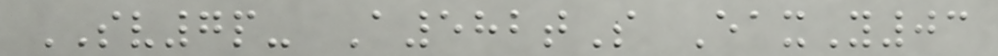SV7p- A582tS EaxY03
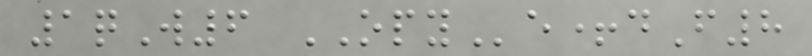1qW6 OPYe+dF8
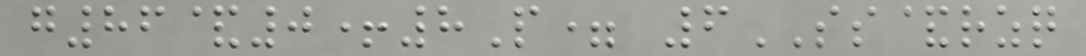g86&0+8P= 6SS&rzq
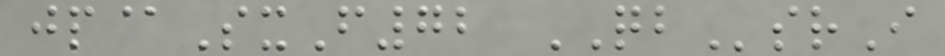jp@SxF72 QBsrI
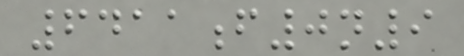6411f0n9
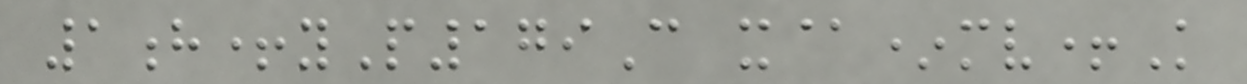1h+yP179C x@*mv+K
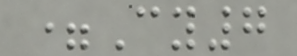=Cy7
